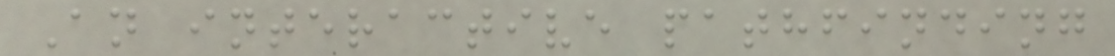An interactive pathfinding
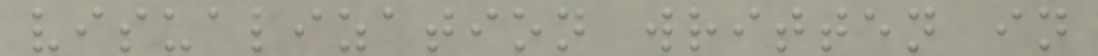visualization written in
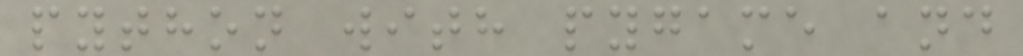python with pygame and
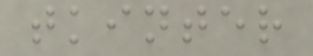tkinter
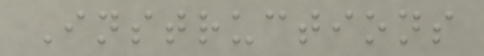Instructions
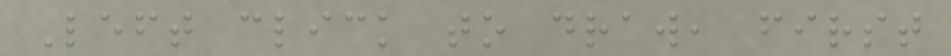Left click to draw, first
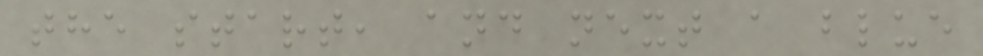the start, and next a blue
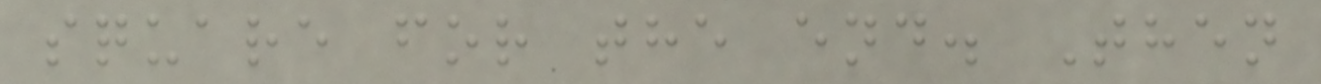square for the end. Then
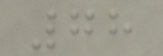78
